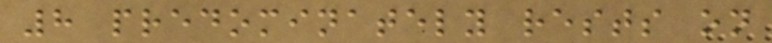8 predominately rests on
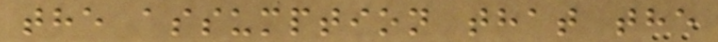the assumption that the
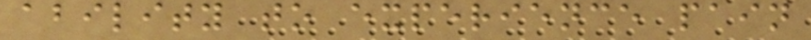ability to experience pain
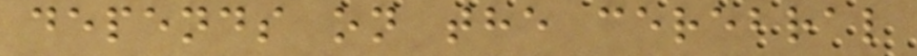depends on the cerebral
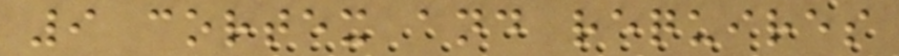9 cortex and requires
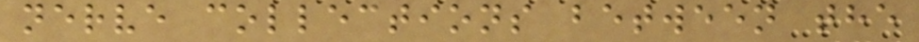nerve collections between the
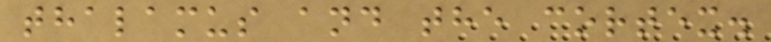thalamus and the cortex.
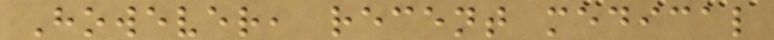However, recent medical
